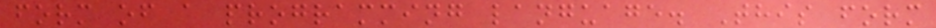form of a programming language. This form
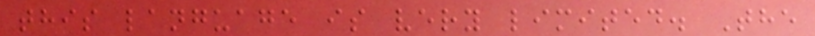this language is very limited. The
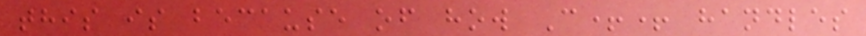this is because of how C++ handles
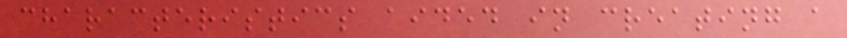characteristics aided in creating a
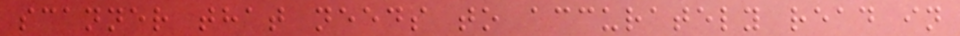scanner that needs to accurately read in
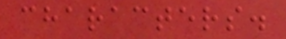characters.
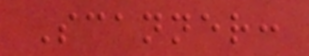Scanner:
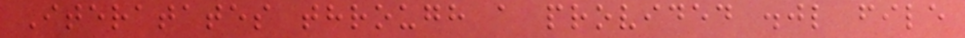Iteratates through a provided .jl file
